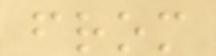from
